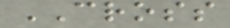CROSS
